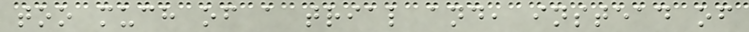too much of a trial and, instead of
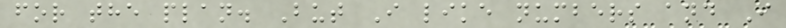for the plan. But I like numbers and I
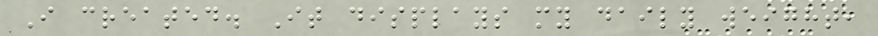I created. It displays my daily weight,
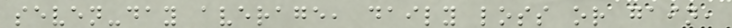seven-day average, daily loss or gain,
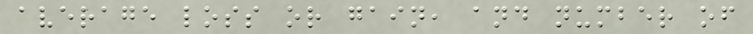average loss or gain, and number of
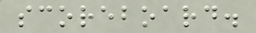scoreboard.
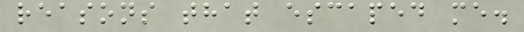reasons that escaped me.
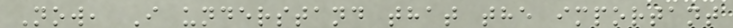Now, I understand that the important
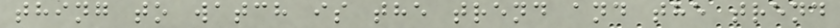thing to watch is the trend and the trend
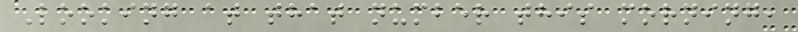Looking at that number this morning,
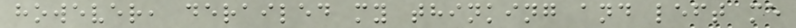however, derailed my thinking and left me
